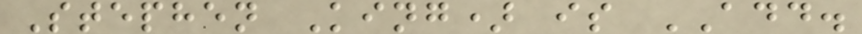Stephen King) is ADD.
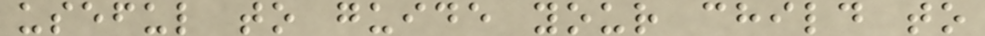useful to guide your child to
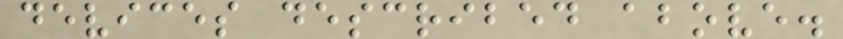devices described above.
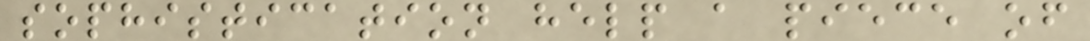sophistication help a piece of
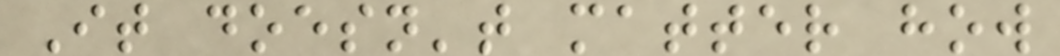It doesn't matter how
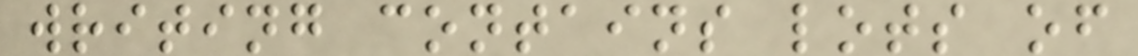writing contains lots of
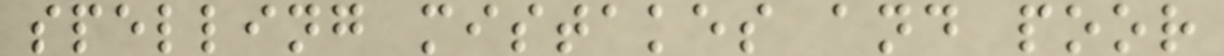spelling mistakes and poor
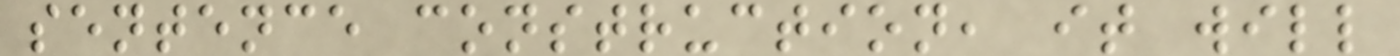sentence construction, it will
